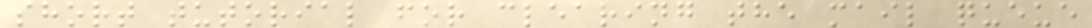short tutorial for clearing the mail queue
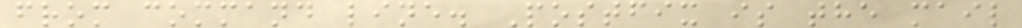from command line. Postfix is the mail
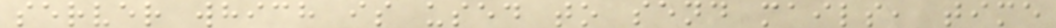server which is used to send mails, time
